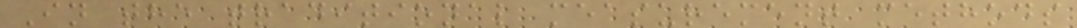In the traditional measurement methods
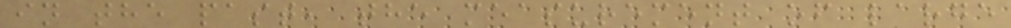in the past, the measurement of large
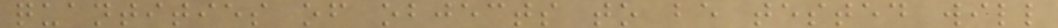quantities of objects to be tested will
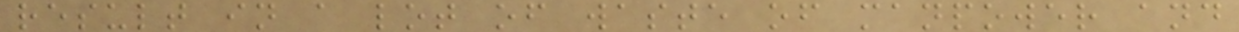result in a lot of waste of manpower and
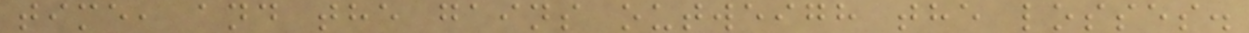time, and the gains outweigh the losses.
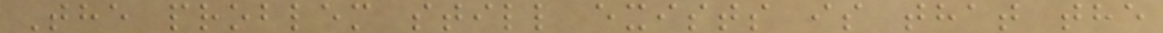The problem still exists is that the
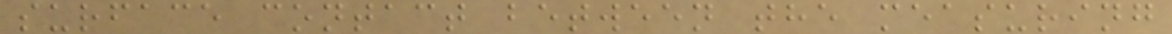surface contact between the measuring
